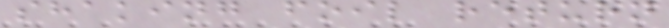shaking foil return
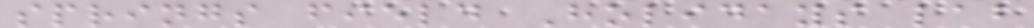springs field Holidays lab
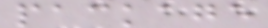package
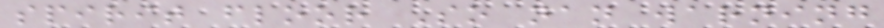spirit floor So nan warning
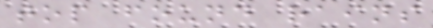top found rains
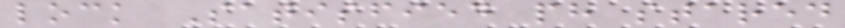lock Satisfied ph stared
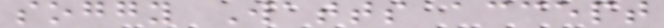soggy Watts accept
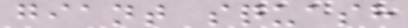giant squash
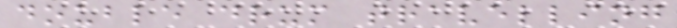double drum travelling
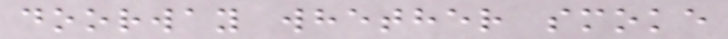doorway whether smoke
